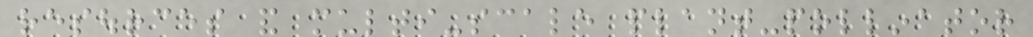resources and multi-scale plant-pollinator
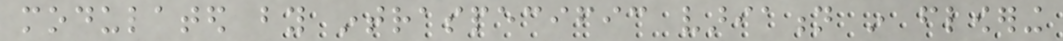modulated by intraspecific variation in flowering
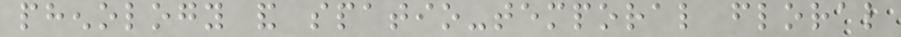phenology and spatio-temporal floral
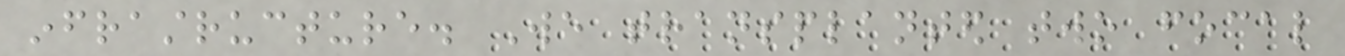infrastructure. We transplanted two focal
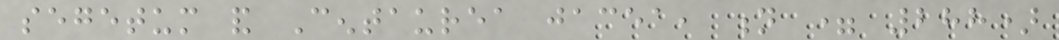segetum and Centaurea jacea, n = 288)
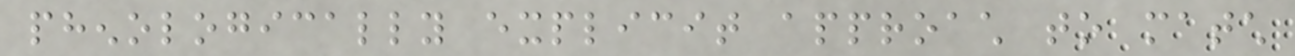phenologically explicit approach to match
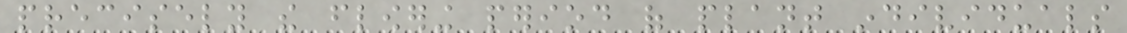precisely the flowering period of plant individuals
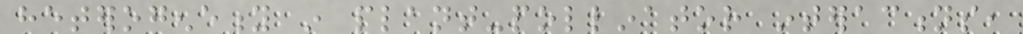heterogeneity in plant-pollinator interactions,
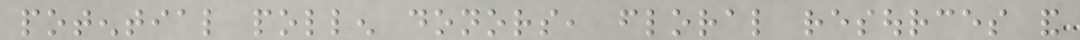potential pollen donors, floral resources and
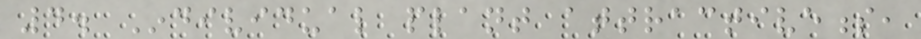4. Individual plant attractiveness,
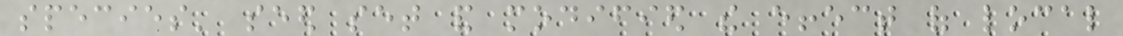species' seed set and modified the effect of local
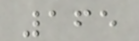165
